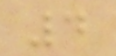4
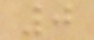0
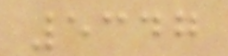5347
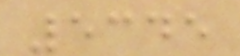5345
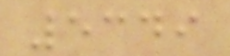5349
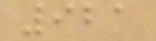921
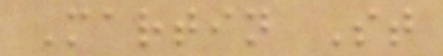Martin St
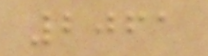2061
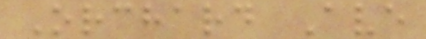Orchard Ave
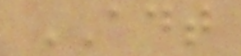ADT
